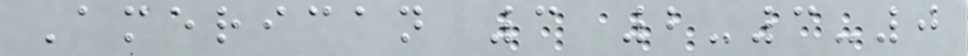American 3 2-3-0
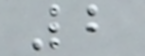2
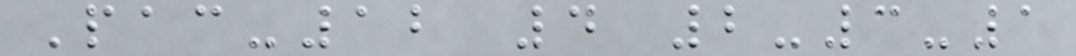Pac-12 4 2-3-1
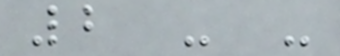2 - -
